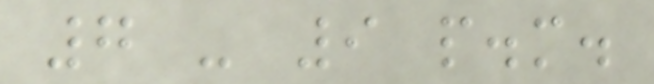7 - 9 p.m.
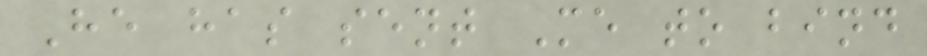He has sent Me to bind
